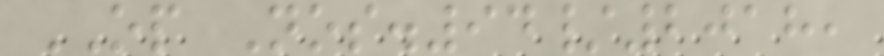OP Nos.94/2018,
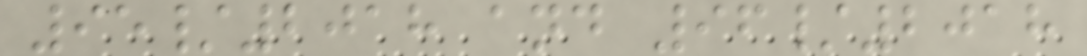95/2018 and 96/2018
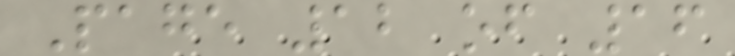Page 12 of 16
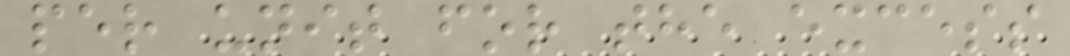per unit for the excess
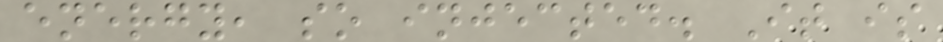energy, so injected. It is
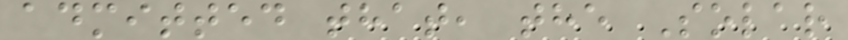admitted that, the Solar
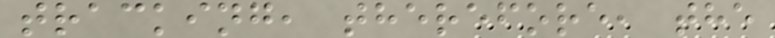tracking, therefore, the
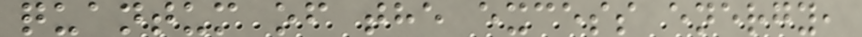quantum of the excess energy,
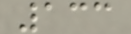133
